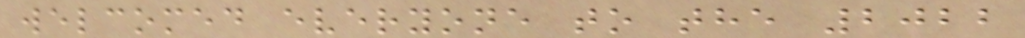welcomed everyone to the 2022
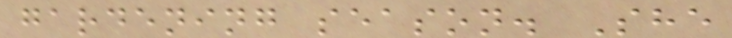gardening season. She
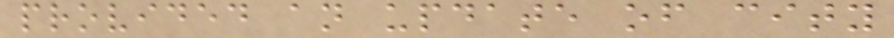provided an update of city
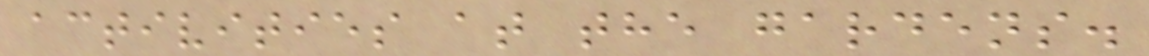activities at the gardens.
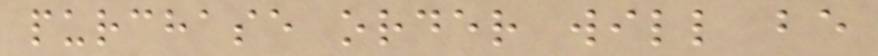purchase order will be
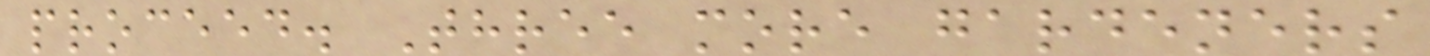proceed. Three more gardeners
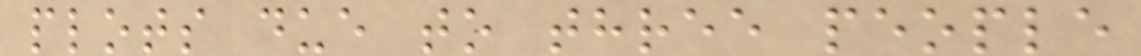plots due to three people
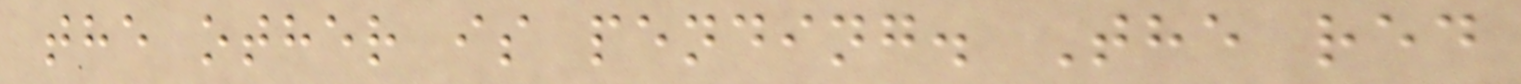the other is pending. The red
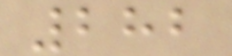282
